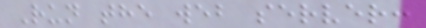Run the web server:
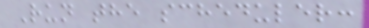Run the scheduler:
